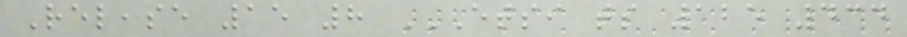Release 15 8 ETSI TS 125 434
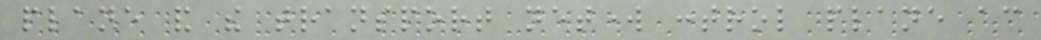plane and the transport network control plane according
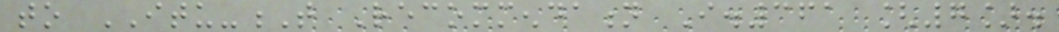to ITU-T Recommendation I.361 [7].
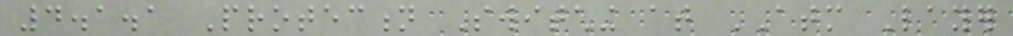4.1.1 Protection Switching at ATM Layer
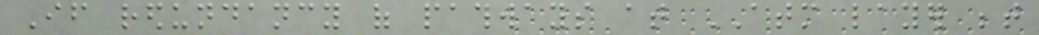If redundancy of pathways at ATM layer between
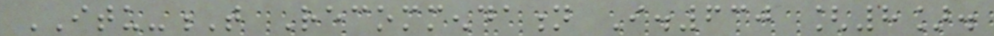ITU-T Recommendation I.630 [8].
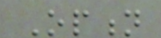Option
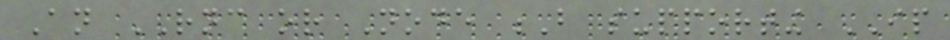An RNC or Node B supporting IP
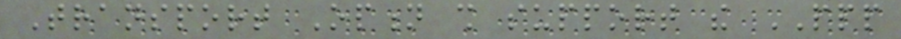Transport Option shall support the PPP
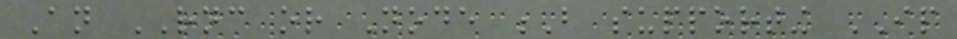An RNC or Node B supporting IP
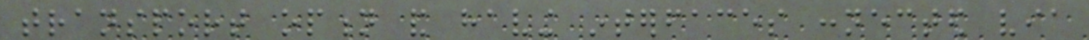transport option and having interfaces connected via
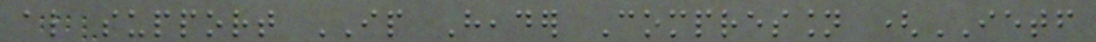also support IP Header Compression (IETF
